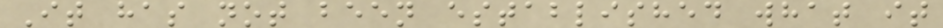It has not been established what it
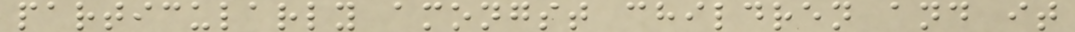particularly amongst children and it
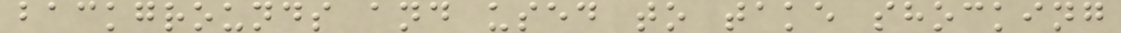backgrounds and used to take shocking
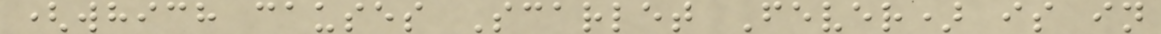(which causes Scarlet Fever) is in
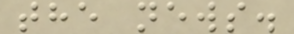the news.
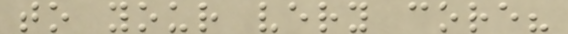to your very core?
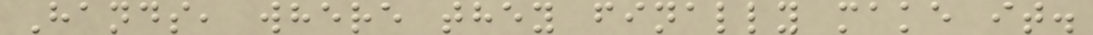Hands, where they finally make it.
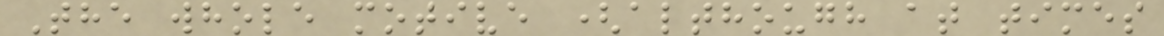The whole motive (although at times
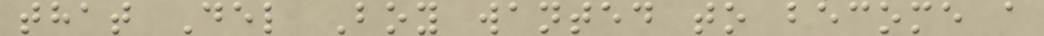that Del Boy wanted to become a
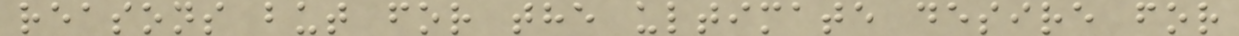reasons but for the ultimate desire for
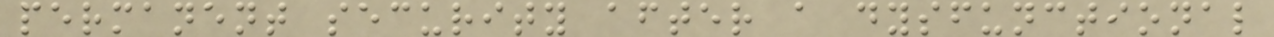permanent security after a dysfunctional
